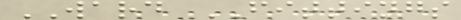WARD FITTINGS
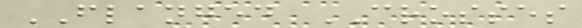FLANGED CROSSES
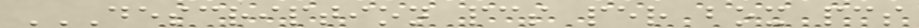DESCRIPTION PCS PER BOX PCS
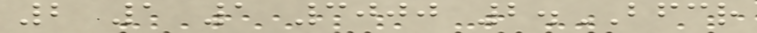2 1 1 3000 2.BFCR
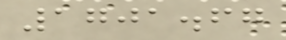1701.67
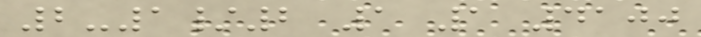2-1/2 1 1 4100
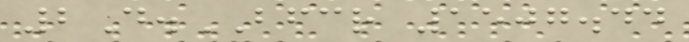2D.BFCR 1507.44
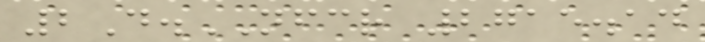2D.NFCR 2715.14
